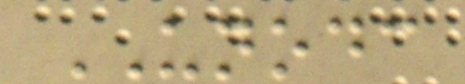UNODC
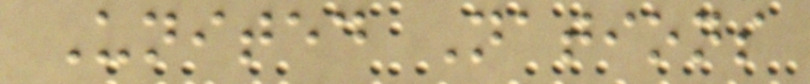United Nations
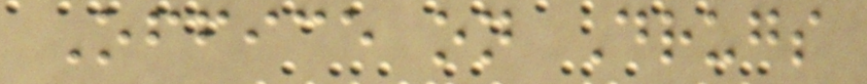Office on Drugs
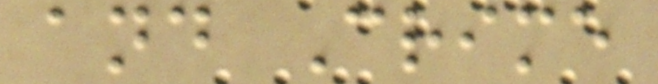and Crime
